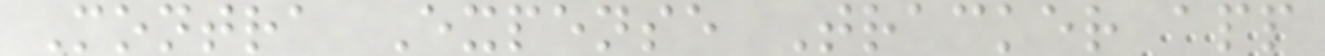Montra Expense Tracker app
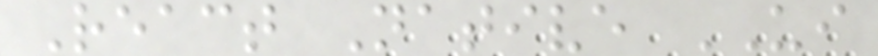React Native UI
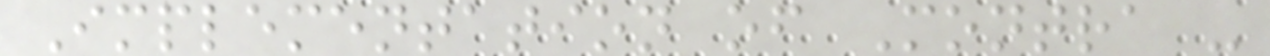Implementation of Montra -
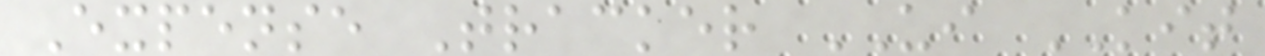Expense Tracker UI KIT
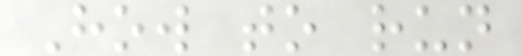How to run
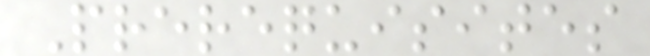Prerequisites
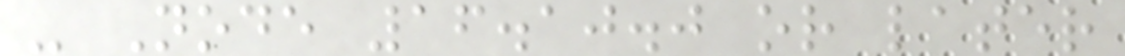- Node 16.10.0 or later
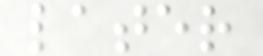later
